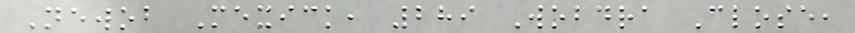Newob Mexick, 289 Wobdra Close,
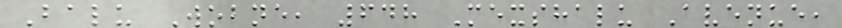Balu Wobne, 648 Mexshalu Avenue,
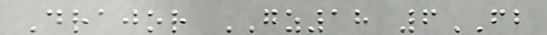Drajor GZ18 6FB
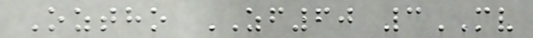Oztho ZF60 3MV
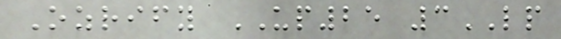Ozrify UP25 3LP
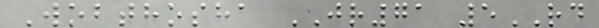Wobthosha JR71 5RD
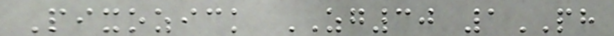Pixozick ZG30 1PH
